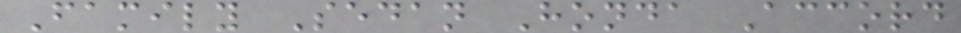Family Sedan Honda Accord
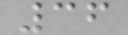36
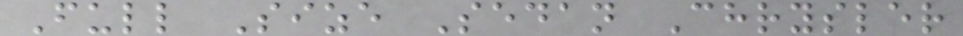Full Size Sedan Chrysler
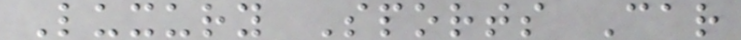Luxury Sports Car
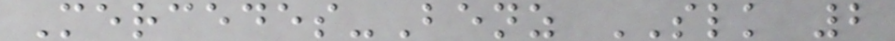Mercedes-Benz SLK 2
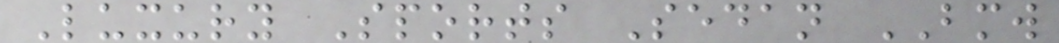Luxury Sports Sedan BMW
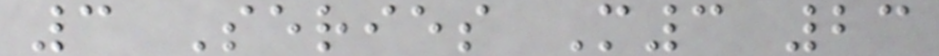3 Series M3 23
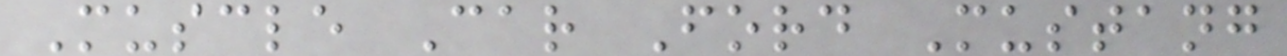Muscle Car Ford Mustang
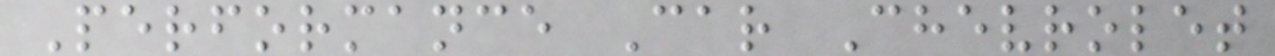Performance Car Chevrolet
